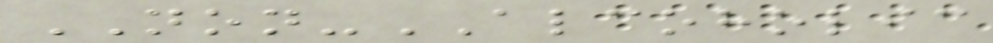NON-ALCOHOLIC
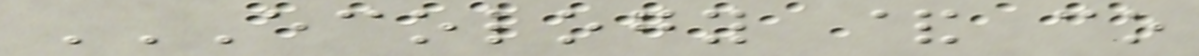ECOLOGY & CO
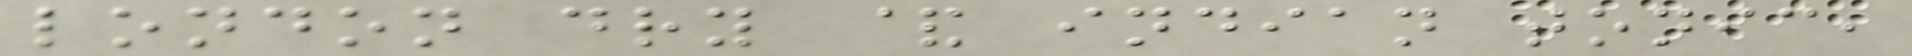london dry & indian tonic,
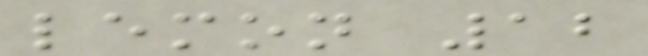lemon 12
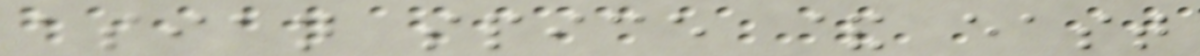asian spice & east
